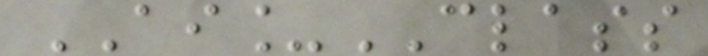AI_CLASS
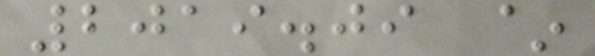2019.09 ~
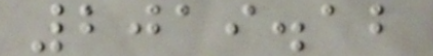2019.12
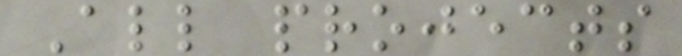All projects
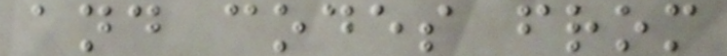and codes from
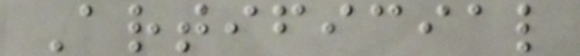Artificial
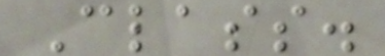Class.
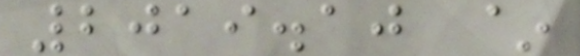2019.10 ~
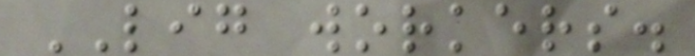LIG workers.
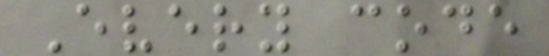Every code
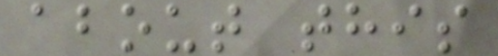about this
